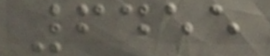6455
